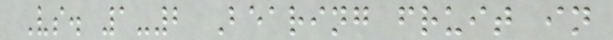Vs. 1-2 Bearing fruit in
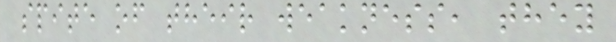spite of their weakness, they
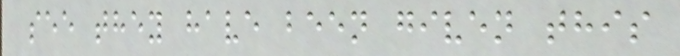see they have been given this
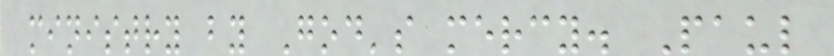ministry by God's mercy. Paul
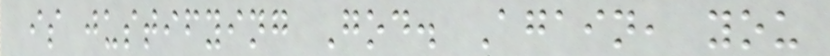is justifying God. Again, you
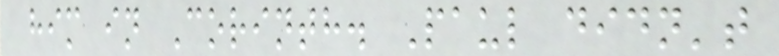him in Corinth. Paul didn't
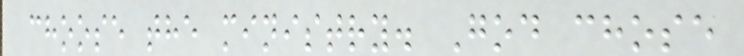choose the ministry. God chose
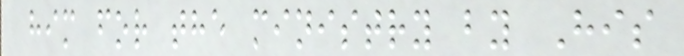him for the ministry by His
